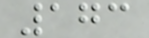173
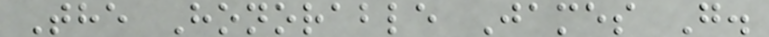The Honorable James G.
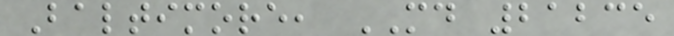Baltimore, MD 21235
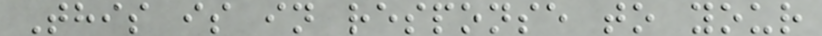This is in response to your
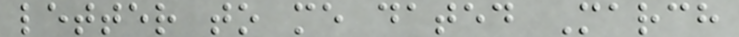letter to me dated March
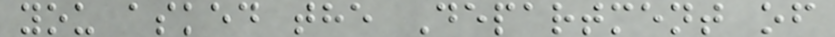you asked the Department of
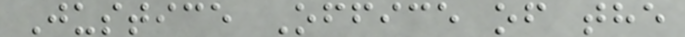Justice Office of the
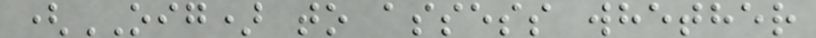(OIG) to assess whether
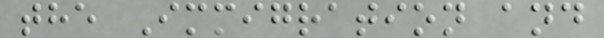the Immigration and
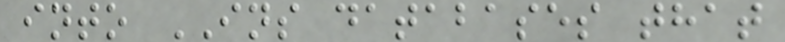into INS databases that
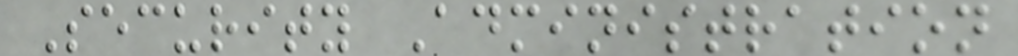Security Administration
